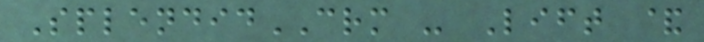SplendidCRM - Lift &
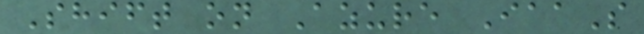Shift on Azure IaaS
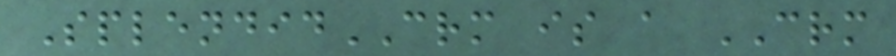SplendidCRM is a CRM
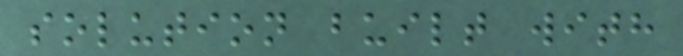solution built with
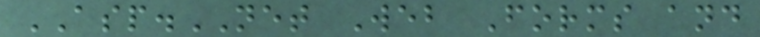ASP.NET Web Forms and
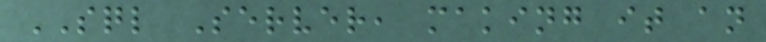SQL Server, making it an
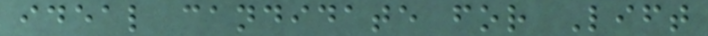ideal candidate for Lift
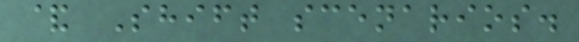& Shift scenarios.
